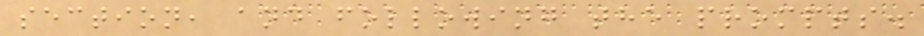section, and following the prompts.
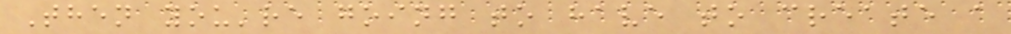Then you're going to have to create a
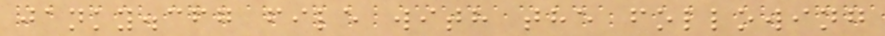janky.cfg file with the following
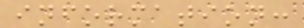information:
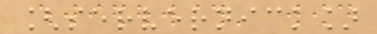[servernick]
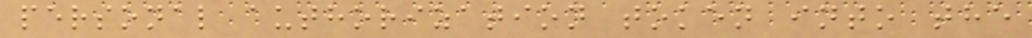personal authorization token into the
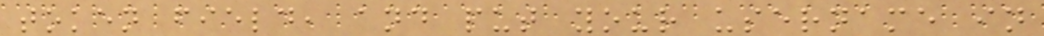token field, and put your username in
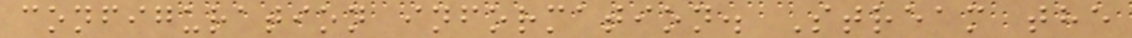configuration information. Stream the
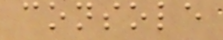console
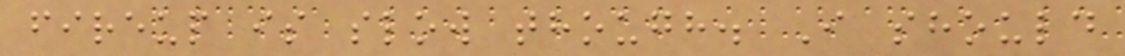fireup is slow though. I should
